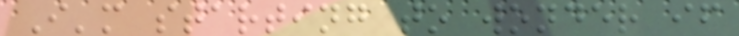I'm starting to wonder if
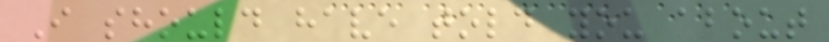I should have told you about
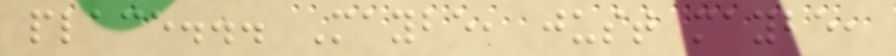place... Maybe, just maybe,
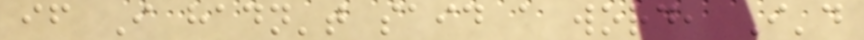if I hadn't said a word, I'd
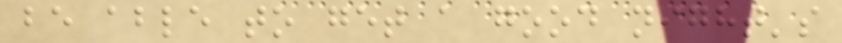be able to get a good night's
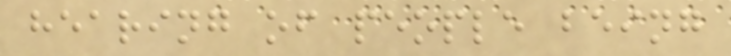hearing of people being
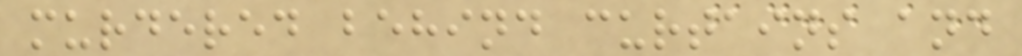murdered behind curtains and
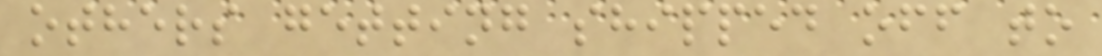others getting shipped off to
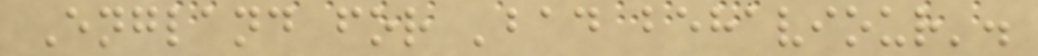England for 'bad behaviour'.
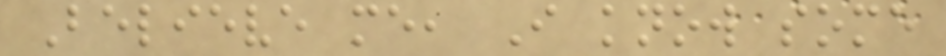Believe me, I know some
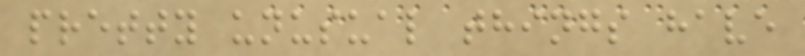pretty unusual things have
